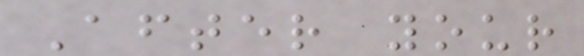After your
